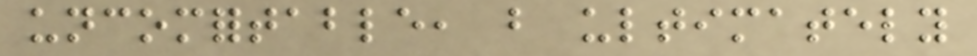uncomfortable, but ultimately
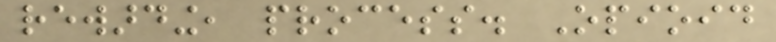rewarding, process. Opioid
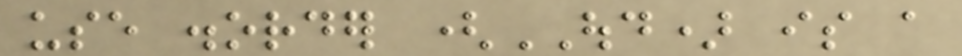use disorder (OUD) is a
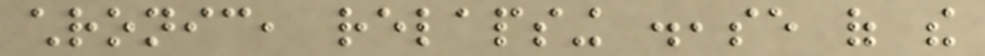chronic, relapsing disease of the
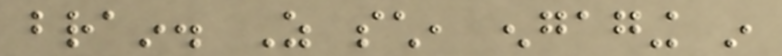brain. As such, engaging in
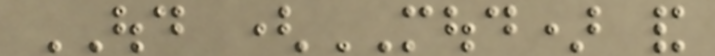OUD (MOUD) and
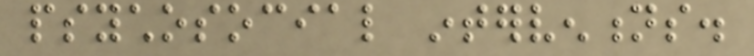psychosocial interventions.
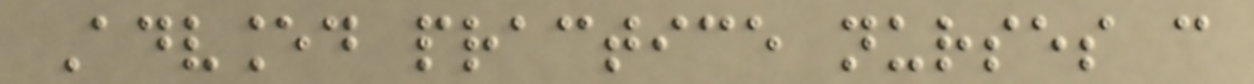Advanced practice nurses can
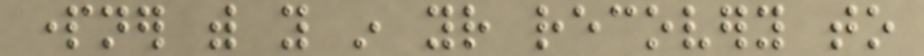partner with you in your recovery to
